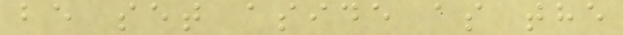be set aside as the
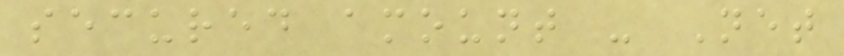secured amount - Net
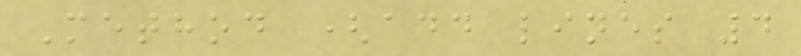Method (add lines 4
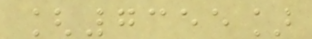[7355]
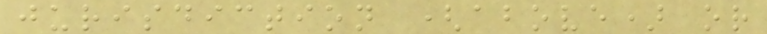jurisdiction (above) or
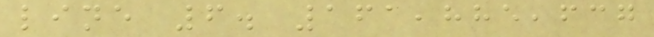line 6. 161,885,637
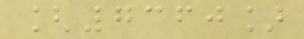[7360]
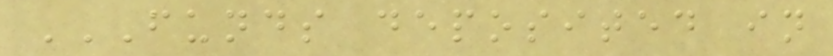FUNDS DEPOSITED IN
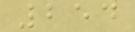254
